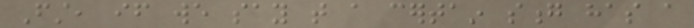First, if we say that a certain song has a
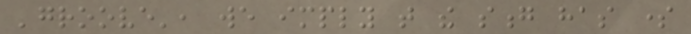'groove', we imply that the song has some
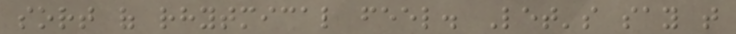sort of rhytmical feel. Let's say that
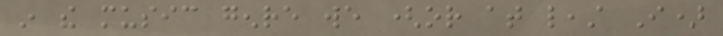in the music genre we (or at least I)
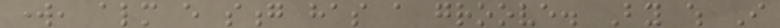work, almost every song has a groove. By which I
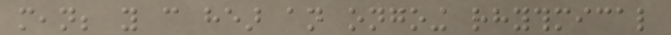mean; you can hear an ongoing rhythmical
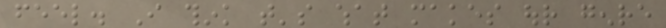feel. I think that's what makes our genre
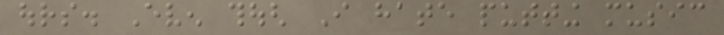ours. Even though I hate putting music
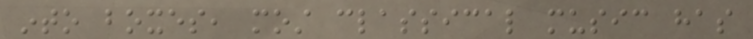into boxes, most classical music has
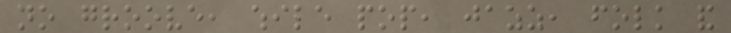no groove, while pop, jazz, folk and
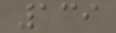139
